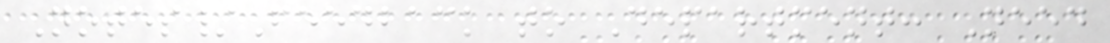Notes/Feedback to Department: Need
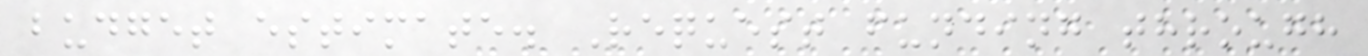budget estimate. Request funding through
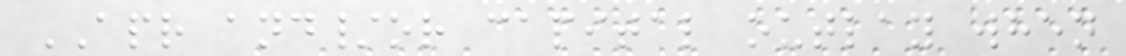APR and/or capital outlay when
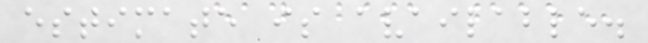estimate is available.
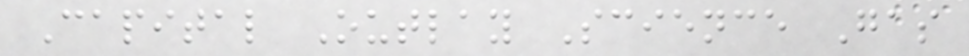Capital Outlay Science Gas
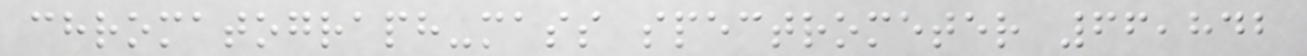chromatograph-mass spectrometer 66,842
